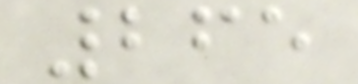265
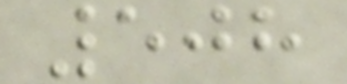508
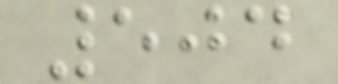504
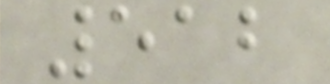512
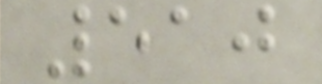510
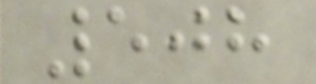508
